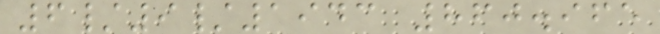6/9/1943 860.965
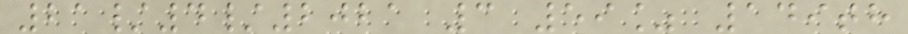21/4/2021 3 59% 149th
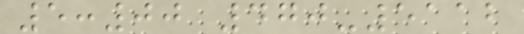5:00 470-5112
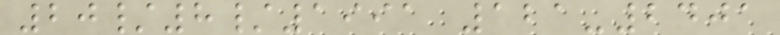20/8/1991 121-2401
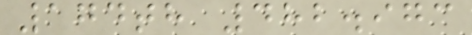174th 482.973
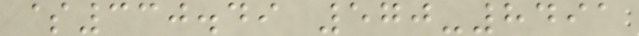$330.49 570-8491
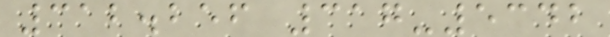312.256 317-5342
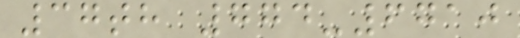37th 774-6710
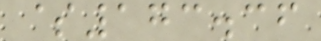$173.36
